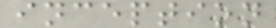inception
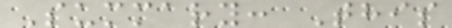Summary: This
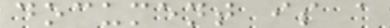document is a
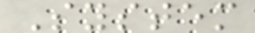System
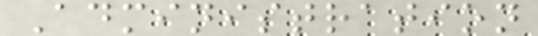Administration
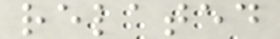related
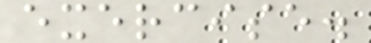exercise.
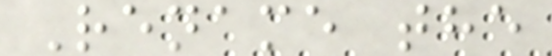Rename the
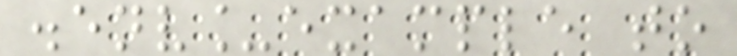.env_example to
